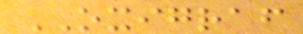OXIGRAF
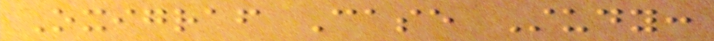Oxigraf Case Study:
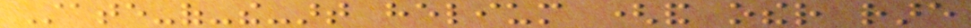State-of-the-art helium (and other rare
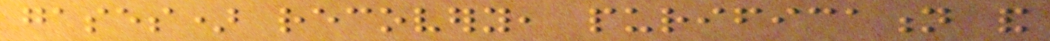gases) recovery, purification and
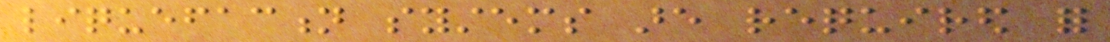liquefaction systems are required for
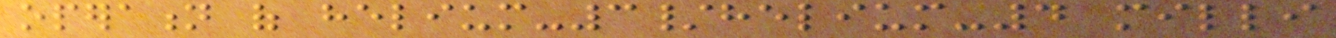operation of helium-3/helium-4 milli
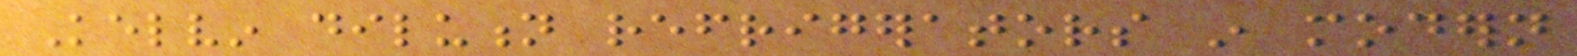Kelvin dilution refrigerators in modern
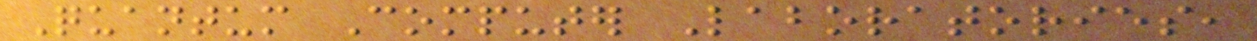Quantum Computer Laboratories,
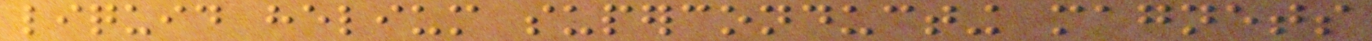liquid helium superconducting magnets
